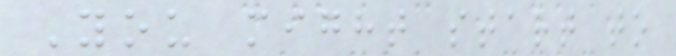You might start to
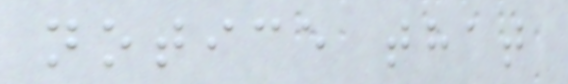notice that
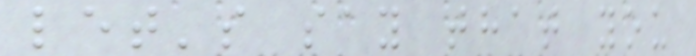let's say that you
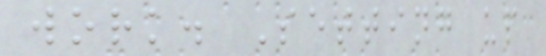work. Setting up
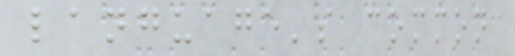language's common
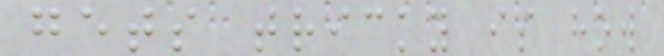gets tricky is how
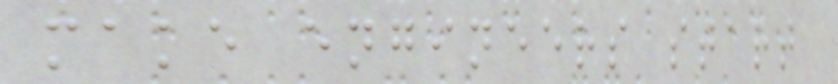make engineers start
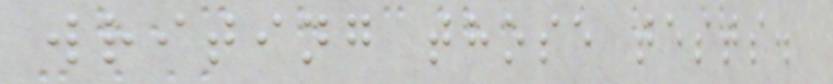writing those tests.
